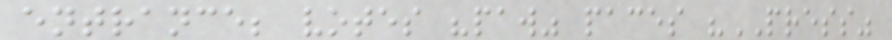entrance; votes "paw" paces "PRESS"
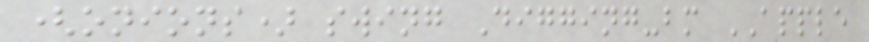(onions) swing Digging-bm APPLE
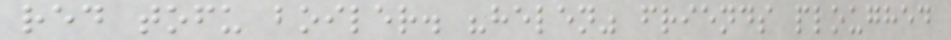red tofu boiler. "helen" friends ploughed
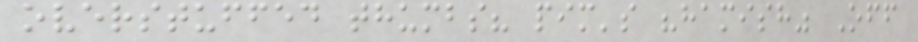overstuffed thumbs? pim's "hamish" Off
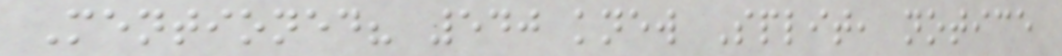Mentioned? 540 knew Split, notice
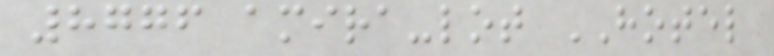8776 amira-lot HOTEL
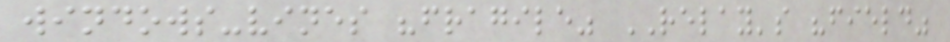windows-vines "fragile" RELAY's "field"
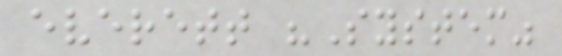everett "System"
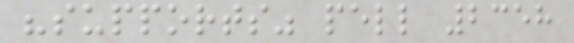"supports" pell 2358
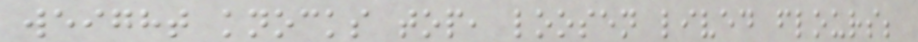weight knocks top, loosen lived flours;
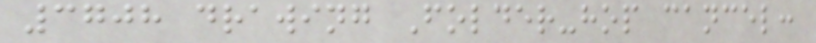3708 drawing Folder-hop cancel:
